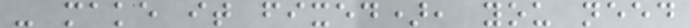- make it fixed), you need
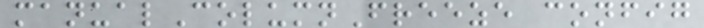manualColumnFreeze config
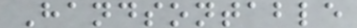Handsontable
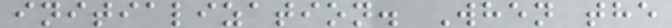initialization. When the
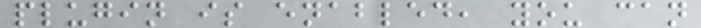plugin is enabled, you can
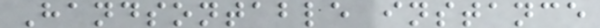Handsontable instance
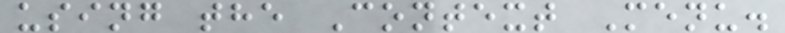using the Context Menu.
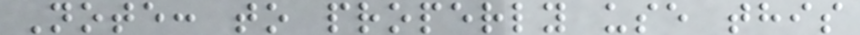Note: to properly use this
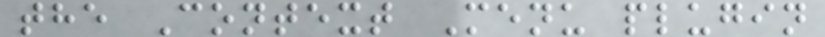the Context Menu plugin
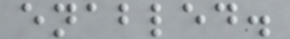enabled.
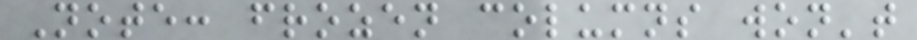Note: frozen columns won't
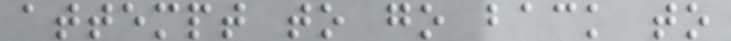attempt to go back to
